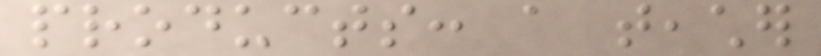products: a teacher
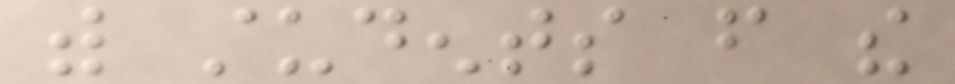with students from the
